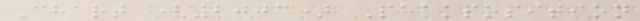Chart (2003) Peakposition
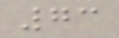73
